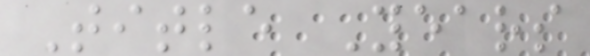Title Years
